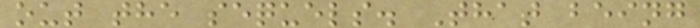out the sequels. That being
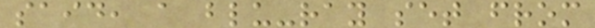said, a blu-ray set from
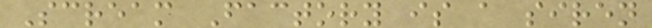Scream Factory is a siren
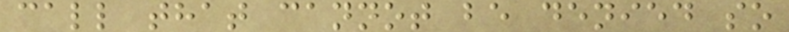call that cannot be denied so
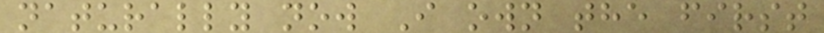naturally now I own the first
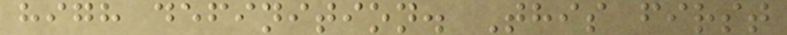high definition. This first
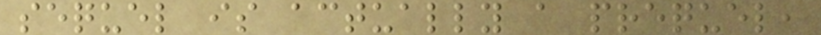sequel is actually a prequel,
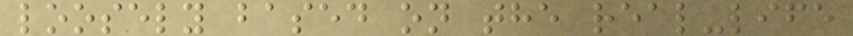loosely based on the real-life
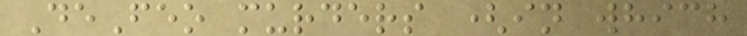DeFeo murders (in which
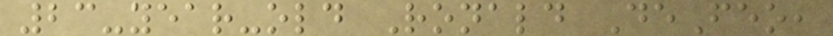23-year-old Ronald DeFeo,
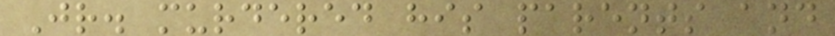Jr. murdered his parents and
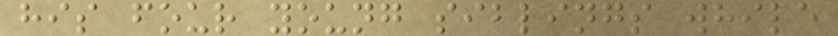his four young siblings while
